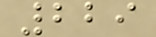229
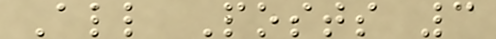All Posts 3
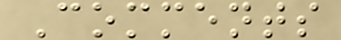Comments
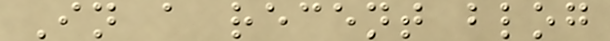In a recent blog
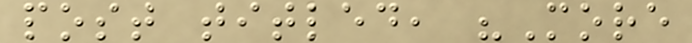post titled, "More
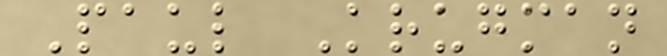Paul Krugman
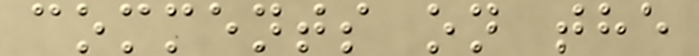comments on the
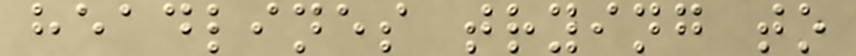headlines trying to
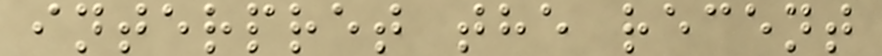interpret the recent
